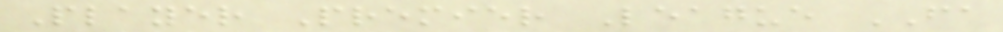Player Premier League FA
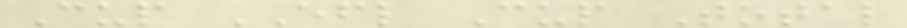Cup EFL Cup Total
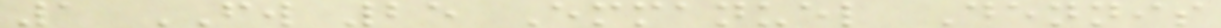1 FW 25 Emmanuel Dennis
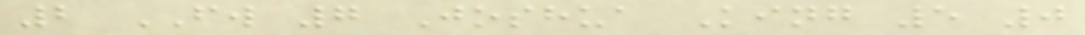2 FW 7 Joshua King 5 0
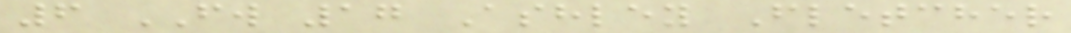6 FW 17 Ashley Fletcher
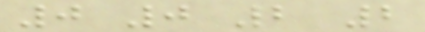0 0 2 2
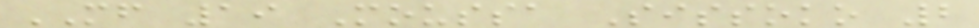MF 19 Moussa Sissoko 2
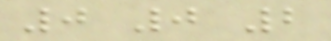0 0 2
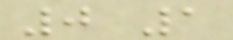0 1
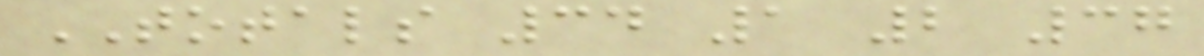TOTALS 34 1 2 37
